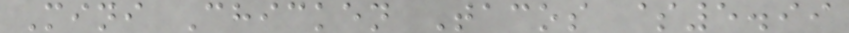Mini Chicken Tacos $5.99
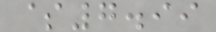$7.99
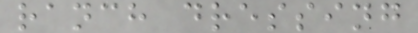ranch dressing
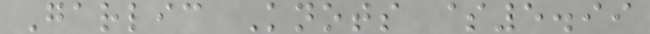Garlic Knots $5.99
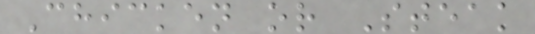Chicken or Steak
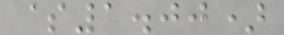$1.00)
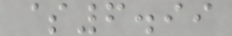$6.99
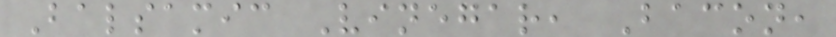Balsamic Vinegar, Bacon,
